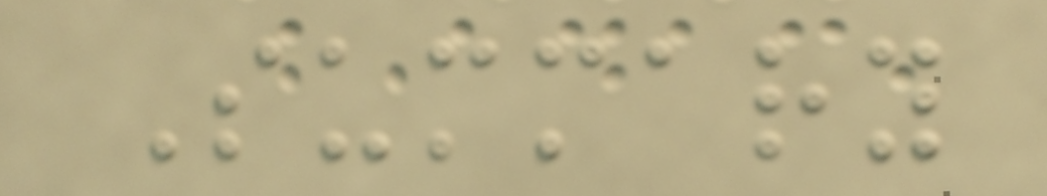Summary
